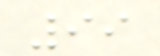99
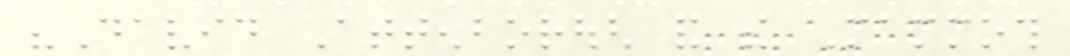"David Attenborough and the Mammoth
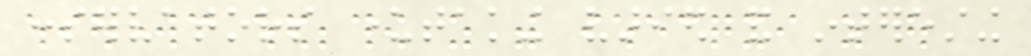conservators undertaking varied and interesting
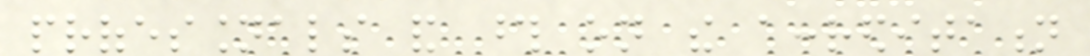professionals and those on the accreditation
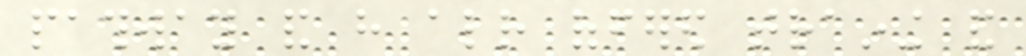pathway and have already offered training and
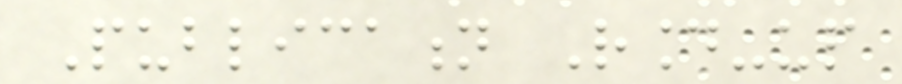Publication Round-up
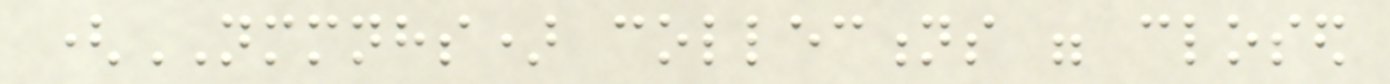(NMMNHS) collections were closed
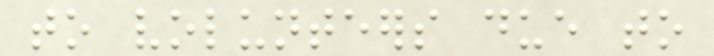to volunteers due to
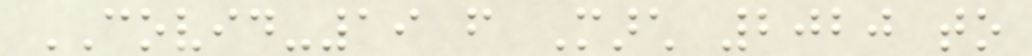COVID-19 from March 2020 to
